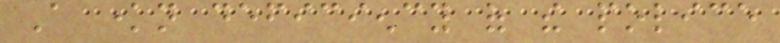A known deficiency of the police
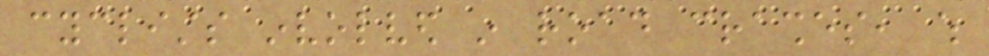cyclists involved in road crashes, which
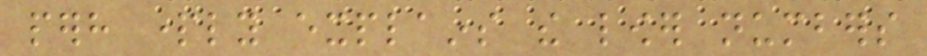perhaps partly explains the lower numbers
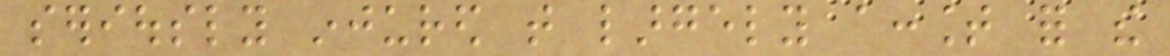seriously injured that largely account for the
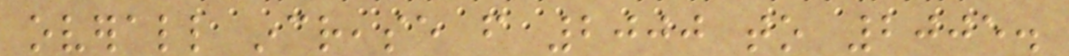overall increase from 2000 to 2005.
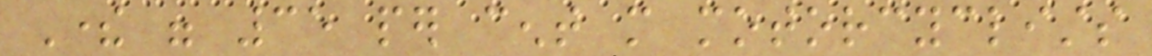There were 35 per cent more motorcyclists
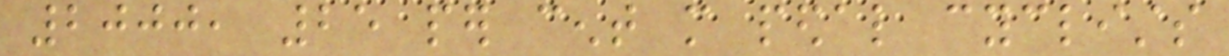2000, 25 per cent more pedal cyclists
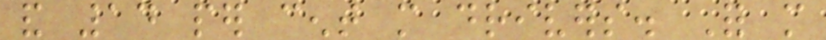and 14 per cent more drivers. For more
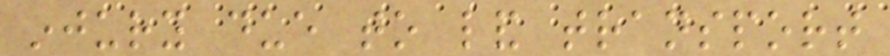injury due to land transport
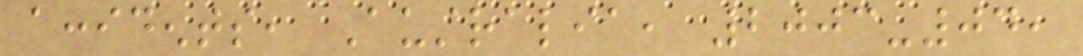accidents, Australia, 2003-04,
